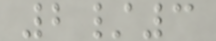2/3
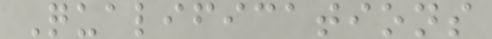Qualifications
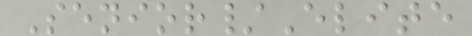Senior/Elite
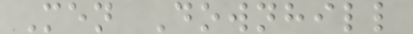Men Downhill
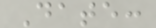Date:
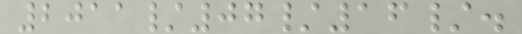2011/07/16/.
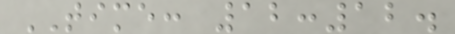TIME: 12:12.
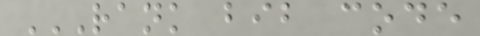RANK BIB CODE
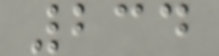234
